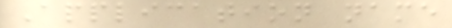Application name
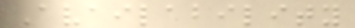Availability
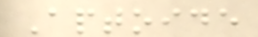Aptoide
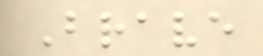Brave
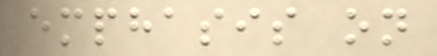emphasis on
